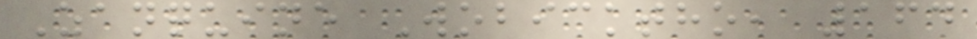Zanquine Wobicktho, 164
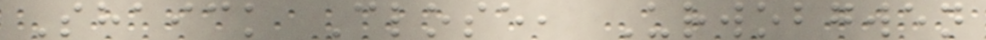Shaick Close, Urwobgwen
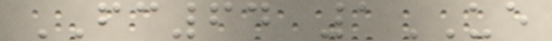FC64 1UE
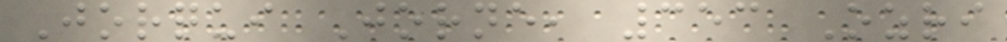Jorqui Jorne, 353 Ozri
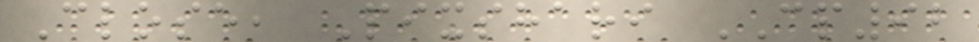Close, Pixshari CP92
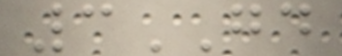3GD
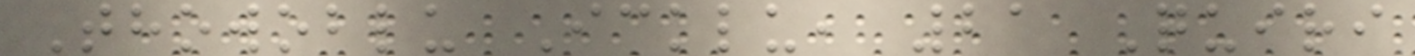Thowoblu Icklu, 21 Quiri
